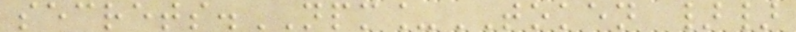secrets.NPM_TOKEN }}
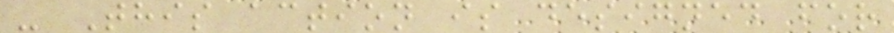- This action is designed for
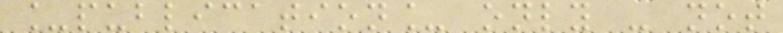_publication_ only - not
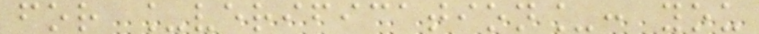for _verification_: you
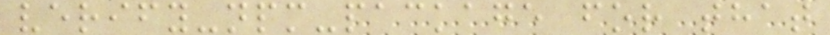verify-npm-package for that
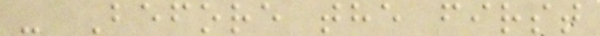- Before the first
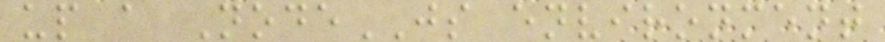up a NodeJS environment
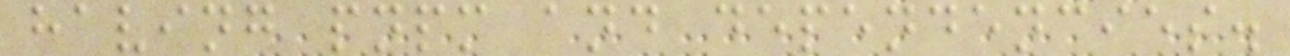having pnpm and dependencies.
